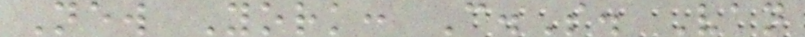New York: C.S. Van
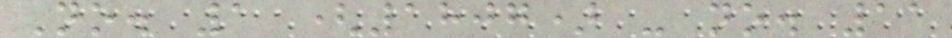No. 1 (1807) - no. 11
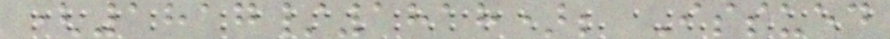(1817/1818); Issued
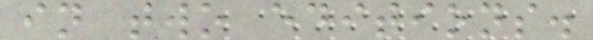in two editions.
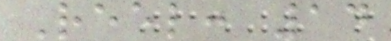Reel: 14
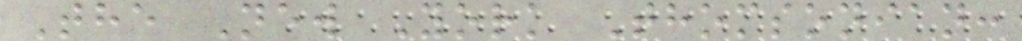The New York Thomsonian:
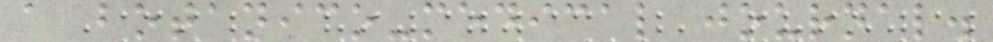a botanico-medical journal.
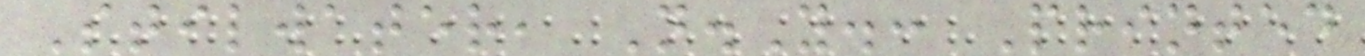Stilwater, N.Y.: Printed
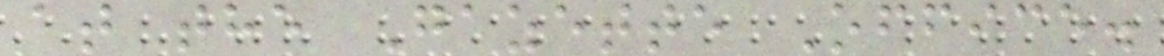at the Gazette Office.
